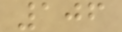106
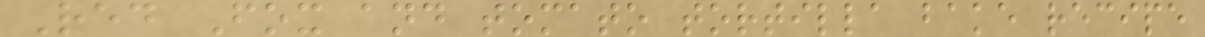Red Fox and tomato tortilla bake recipe
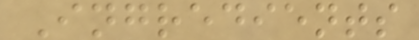Ingredients
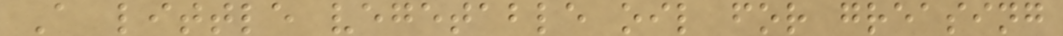A little vegetable oil for greasing
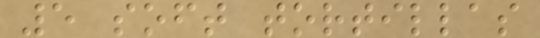5 soft tortillas
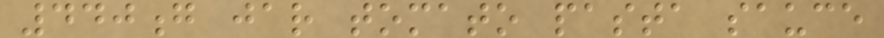440g jar tomato pasta sauce
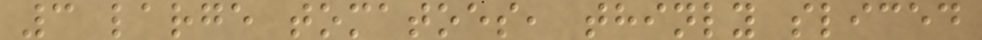3 large tomatoes, thinly sliced
